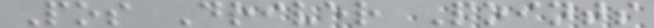Pos Driver Points
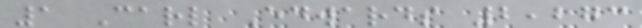1 Carl Edwards 2,273
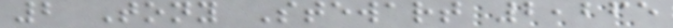2 Tony Stewart 2,265
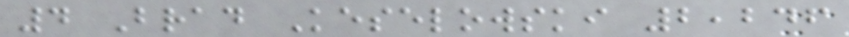4 Brad Keselowski 2,246
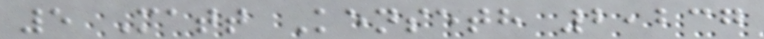5 Matt Kenseth 2,237
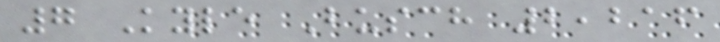7 Kyle Busch 2,216
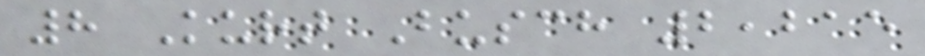8 Kurt Busch 2,215
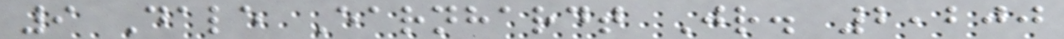9 Dale Earnhardt Jr. 2,200
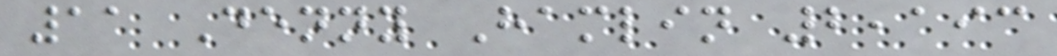11 Denny Hamlin 2,193
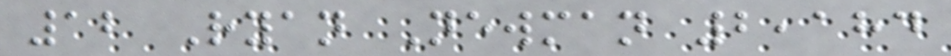12 Ryan Newman 2,184
